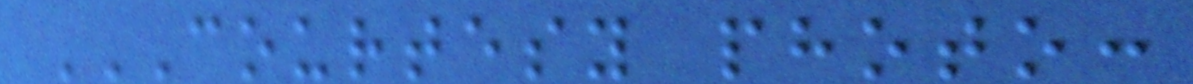COURTESY PHOTO:
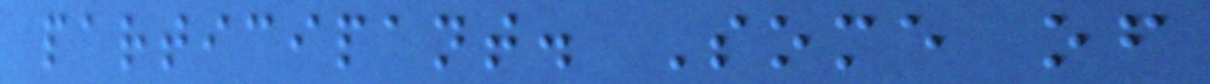participant. Some of
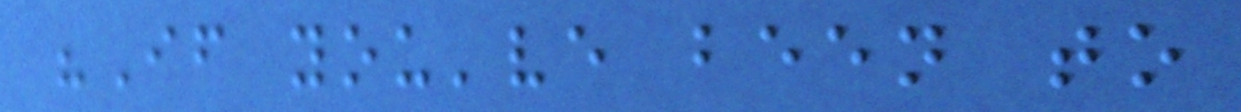"If you've been to
